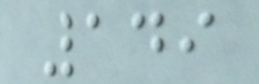149
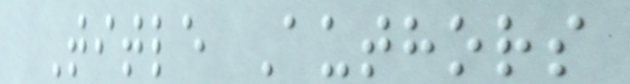Title Authors
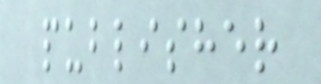publisher
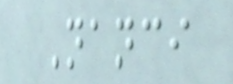Nanci
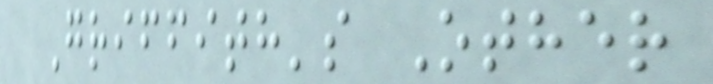Griffith's Other
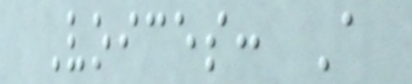Voices: A
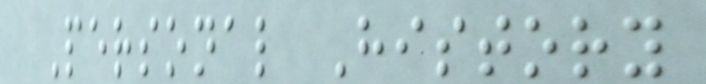Personal History
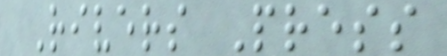Rivers Press
